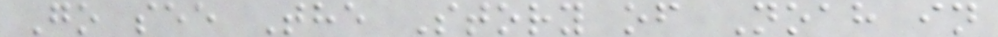Go see The Story of Noah in
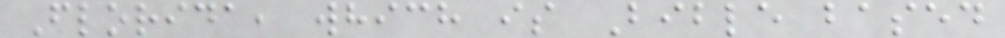Florida, which is Bible based
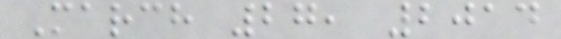March 27, 2014
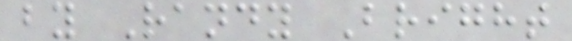by Randy Bright
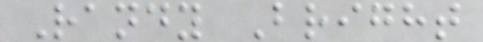Randy Bright
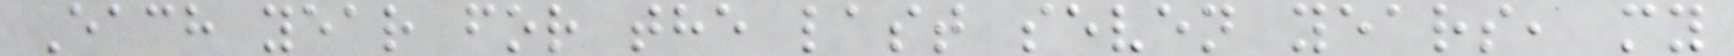Each year for the last seven years, my
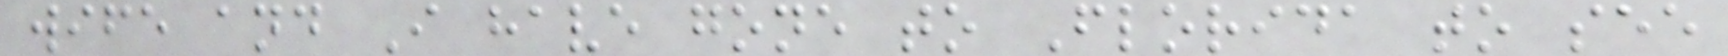wife and I have gone to Florida to see
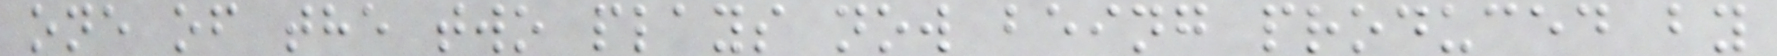one of the two plays now being produced by
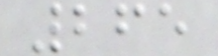265
